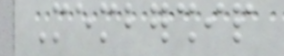Membership
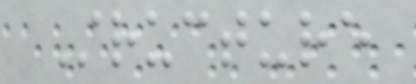Structure
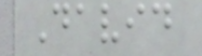David
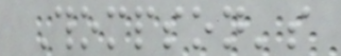Thompson's
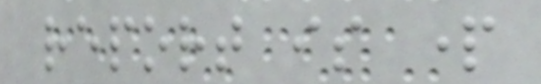report is part
